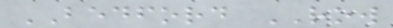BEDFORD ROW
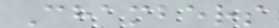Chambers
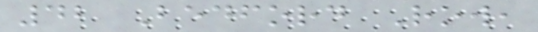42 Bedford Row,
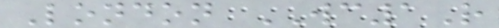London WC1R
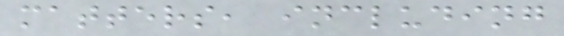matters, including
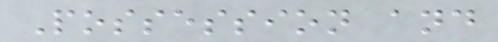Possession and
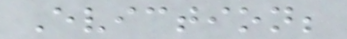Eviction;
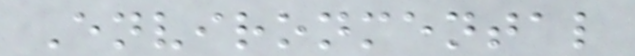Environmental
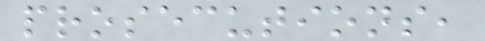prosecutions,
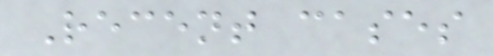Recent cases
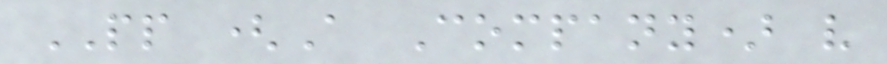PP (A Company) v
